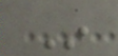In
